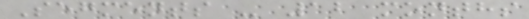Segments - 12 months
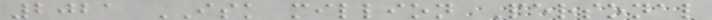2021 ISK million Personal
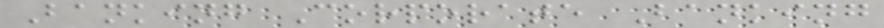Banking Corporate Banking
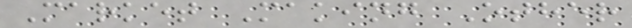Market Making Other
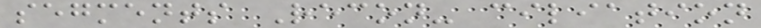segments Recon- ciliation
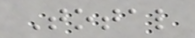Total
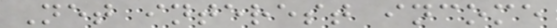Net interest income
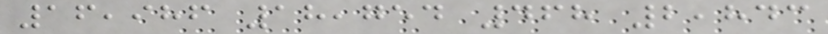16,986 18,754 468 2,843
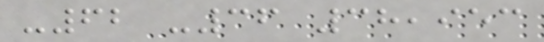-62 -36 38,953
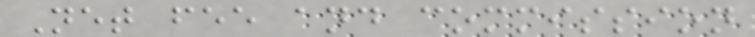Net fee and commission
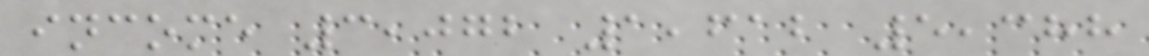income 3,072 1,612 5,388
